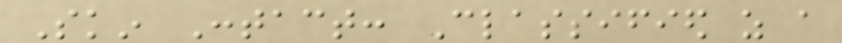Skin Contact: Classified as a
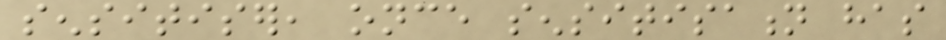sensitiser, once sensitisation has
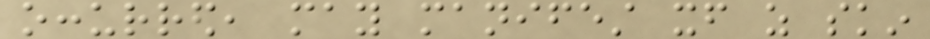occurred, may manifest itself as skin
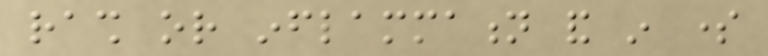rash or inflammation and in some
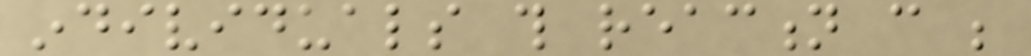individuals this reaction can be
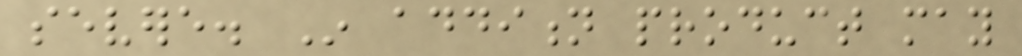severe. In addition product may
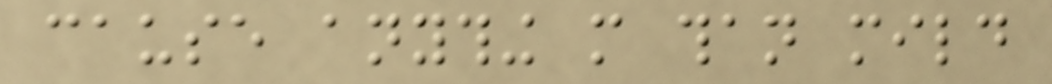cause anything more than mild
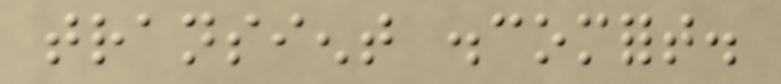transient discomfort.
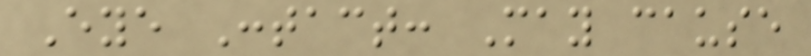Eye Contact: May cause
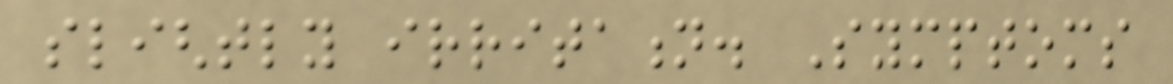slightly irritation. Symptoms
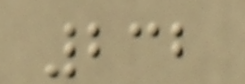232
